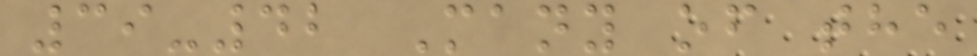39-42 Many of the
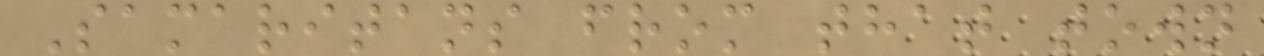Samaritans from that town
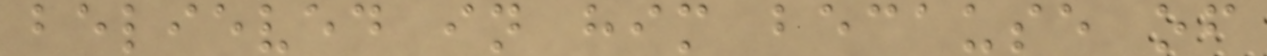believed in him because of
